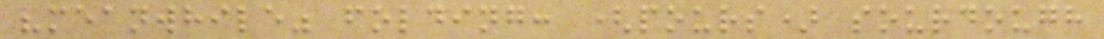"meanwhile" folding: (pours) sourdough
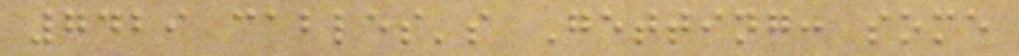7429 cables's Getting: some
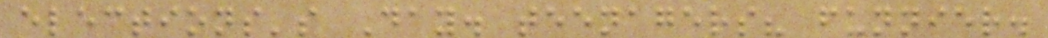elections's Day. teenagers? funnier.
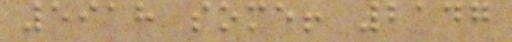5918 some! 2147
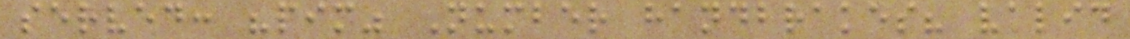served: "pim" Number handbrakes? valid
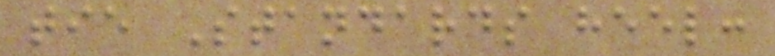tie Standards heel:
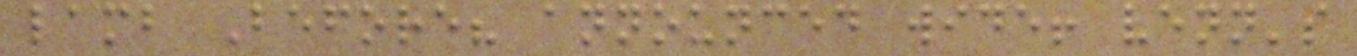lamb Before? announced wide! venn's
